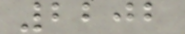2202
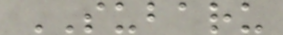SUBARU
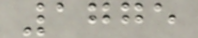1775
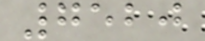7520
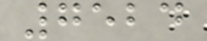7524
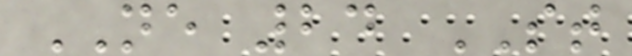NE 24 ST
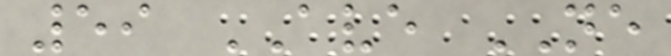59 AVE NE
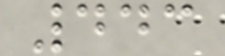443
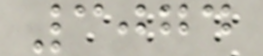3074
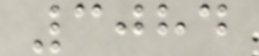3084
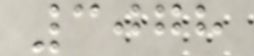3078
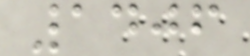1406
